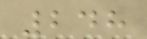248
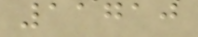11710
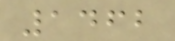1462
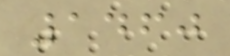1460
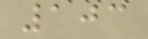103
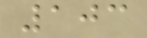103
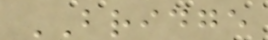BRIDGE
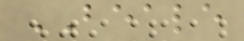BEALE
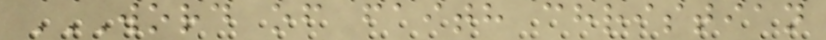WORD OF FAITH CHRISTIAN
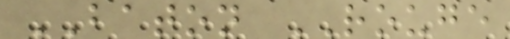BATON ROUGE
